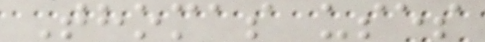Thomas uses
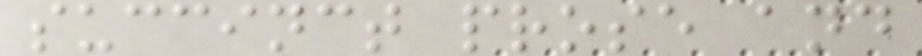succinct prose and
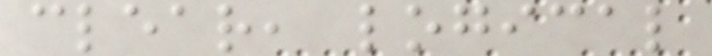clear, logical
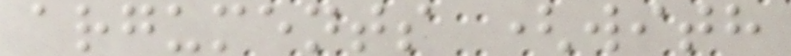arguments (with
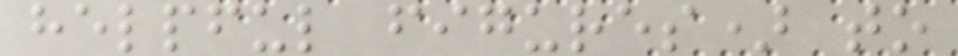helpful figures) to
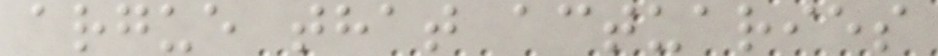argue that actuaries
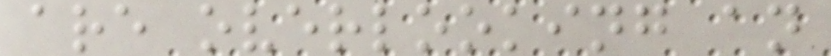are overlooking an
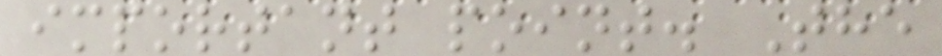important point. The
